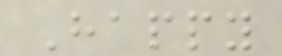Happy
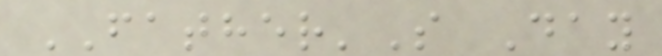FATHER'S Day
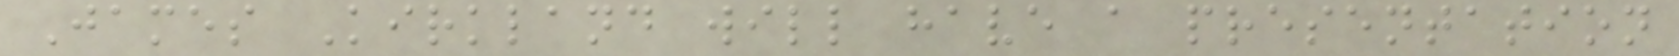James Kirkland will have a presentation
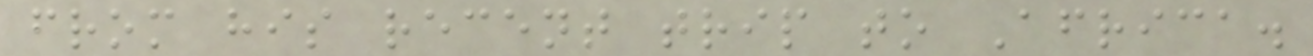from his recent trip to Africa.
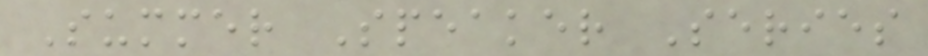Summer Speaker Series
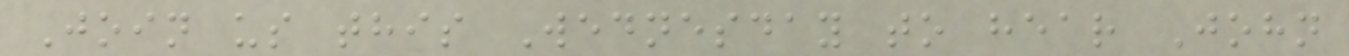Join us this Wednesday to hear John
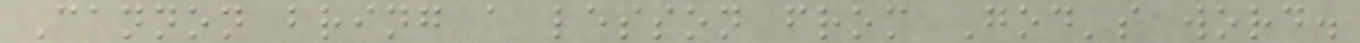Cannon bring a lesson from God's word.
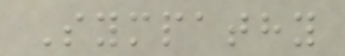Sympathy
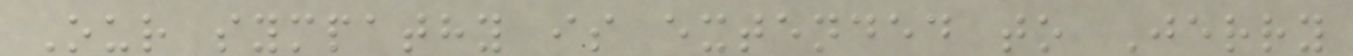Our sympathy is extended to Jerry
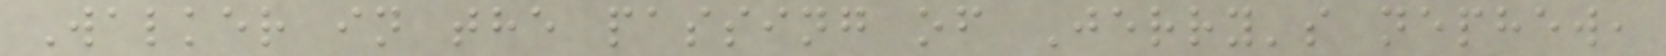Walker in the passing of Jerry's nephew,
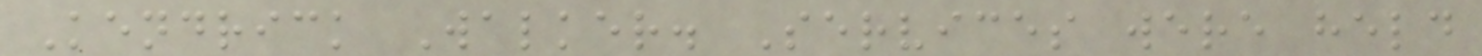Kendrick Walker. Services were held
